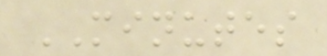MINUTES
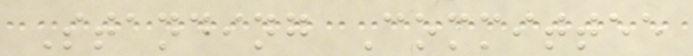Standing Committee
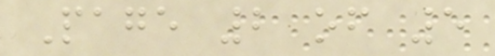Page 2 of 5
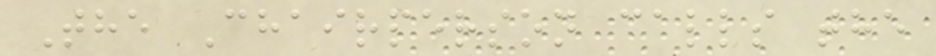The Chairperson calls the
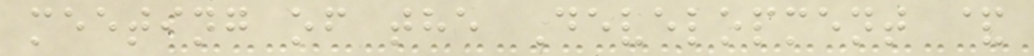meeting of the Development &
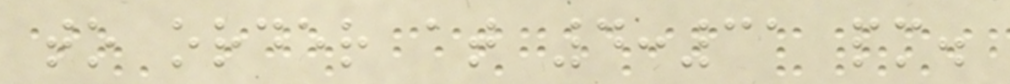to order at 4:31 pm.
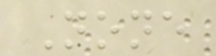None
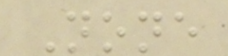None
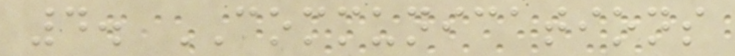4. COMMUNICATIONS
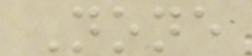None
